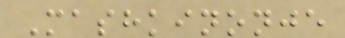Mashkinonje
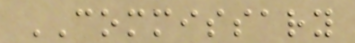COMMISSARY
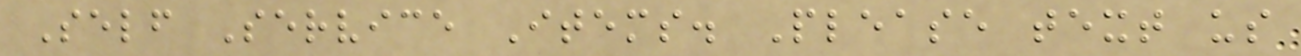Self Service Items. Please text us
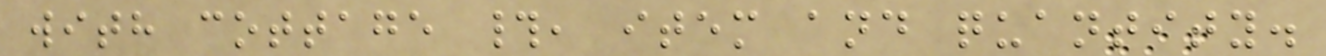with cottage #, item and quantity.
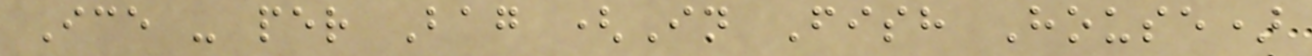Ice - per Bag (In Fish House)
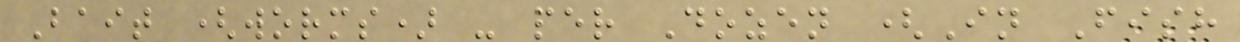Bait (worms) - per Dozen (In Fish
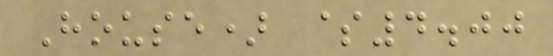House) $4.00
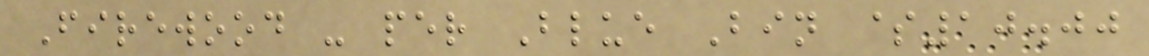Firewood - per Blue Bin $10.00
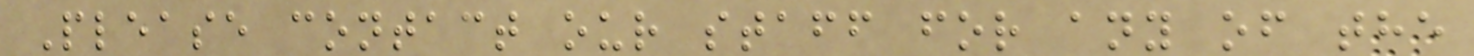Please contact our staff for any of the
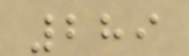289
